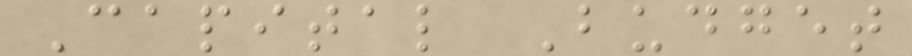Capital Budget
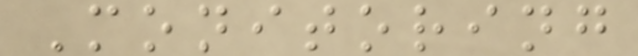Monitoring
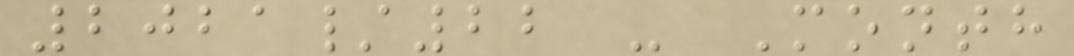2021/22 - Month
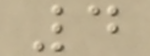4
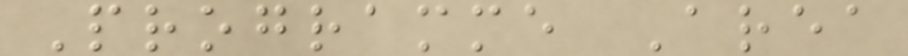Programme Area
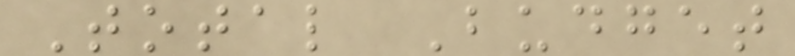Total Budget
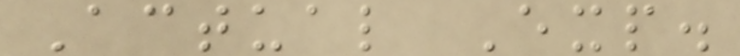Actual Exp.
